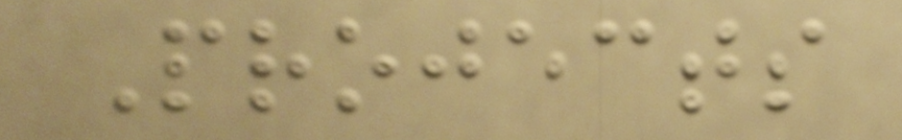Projects
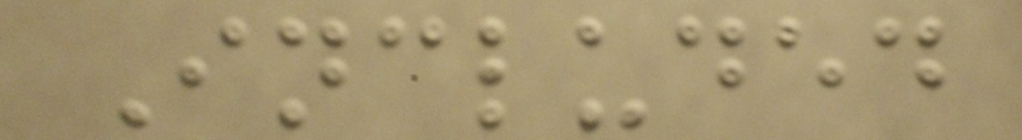Included
